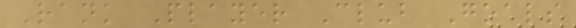Rank Player Club Goals
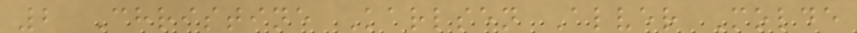2 Christine Karlsen Alver Molde
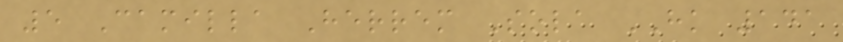5 Camilla Herrem Sola HK 141
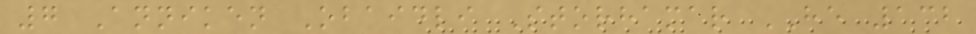7 Anniken Obaidli Storhamar HE 132
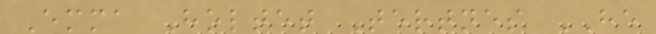Emma Holtet Tertnes HE
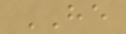HE
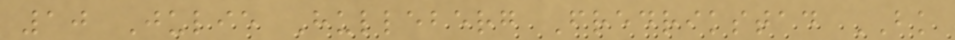10 Julie Hulleberg Fredrikstad BK
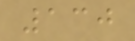130
